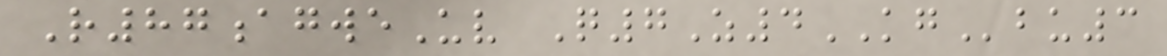R87agweUv Q7Z4KGbu3
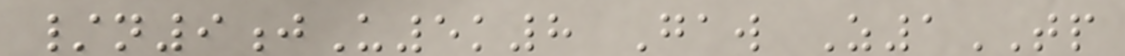/n9jU5k8 Gaw Z1TP
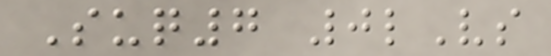Suq7 0lVs
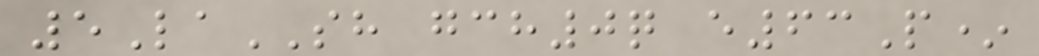5LaSH gch0q e63P*
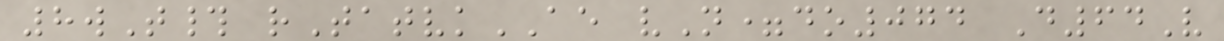8wT# rTatvkAE vN=do074 D64V
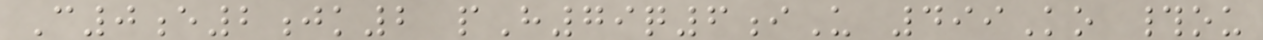C0e2jk2 pH79q6iU 499Ko #ou
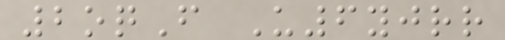2oqF U6yjrr
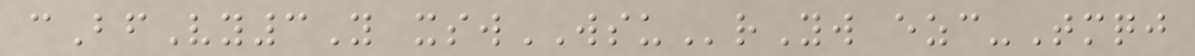cBfVy3Y xswWSUrYw ezc-Tmqj
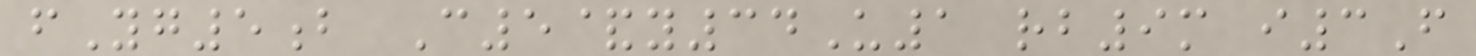fYg5b C5&y34U1 rb9m i3F
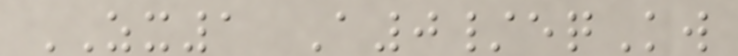ZX1 A0/eqKw
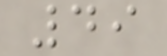49
